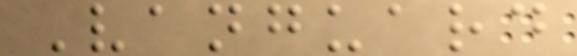Vanguard
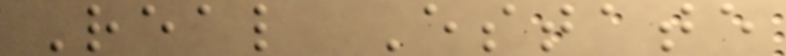Real Estate
